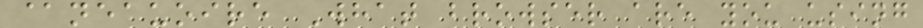@neauoire What browser are you using
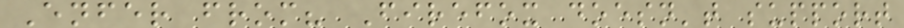Enfer from? Firefox doesn't support
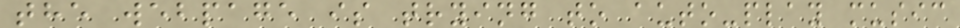the webpage is trying to auto-play music
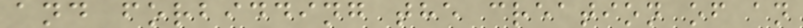and forbidding the creation of an
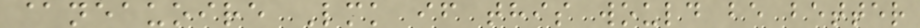@neauoire Lmk if this would be better
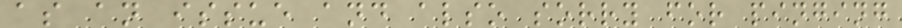as an issue and also sorry for pinging
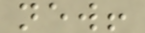new!
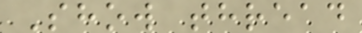Show thread
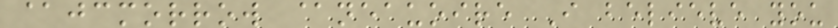@jcmorrow @neauoire I believe you
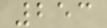253
